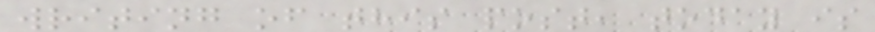writing of this post, today is
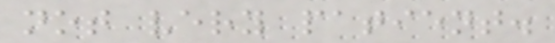not very patient.
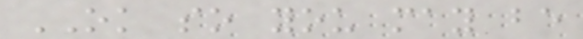OK so you may be
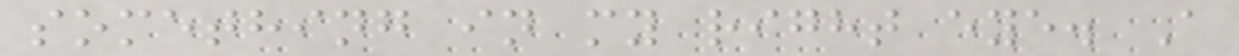something in my right eye. A
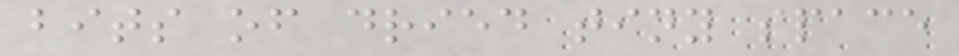bits of dried tiny space
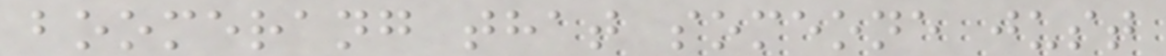boomerang that someone just
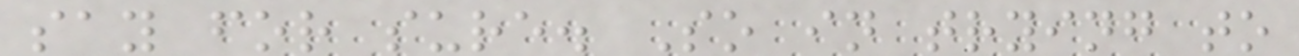say for sure. So in trying to
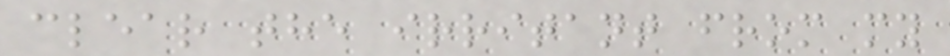clear the irritant from my
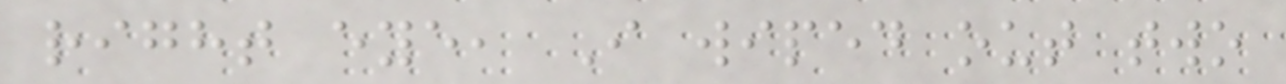right eye, I wiped out two
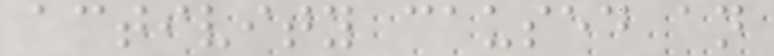activity caused an
